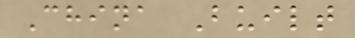China Built
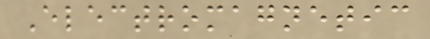Electromagnetic
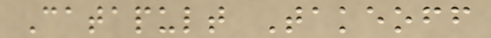Catapult Takeoff
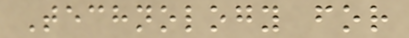Technology for
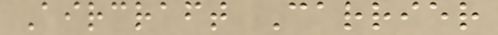Aircraft Carrier
